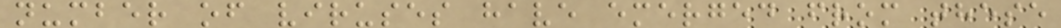number of viruses have emerged from these
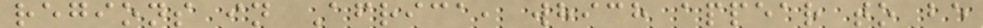regions in Africa, which appear to be
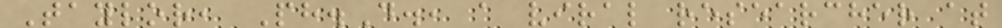Taylor, Ph.D., a viral researcher at
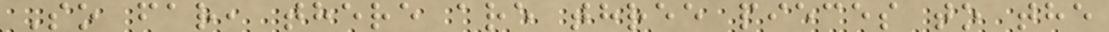So far, there are three pieces to the
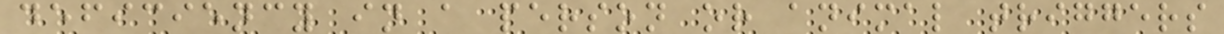deficiency in a person or animal triggers
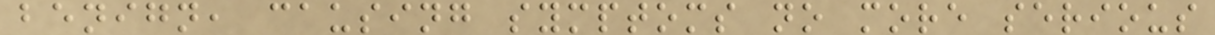benign, causing symptoms no more serious
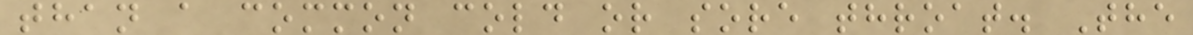than a common cold or sore throat. The
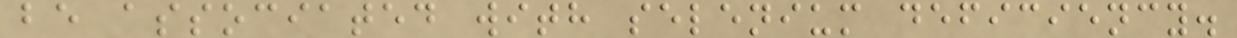be associated with selenium deficiency.
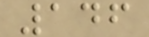146
